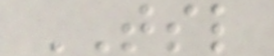TSL
